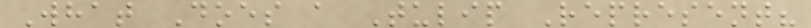What Does a Tulip Represent?
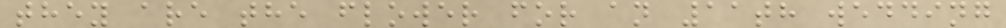they are the flower for an 11th wedding
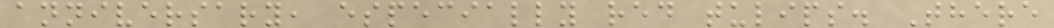anniversary, especially red tulips. There
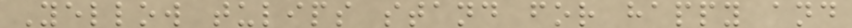Yellow tulips stand for happy and
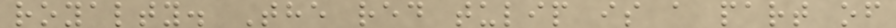royalty. The red tulip is a part of
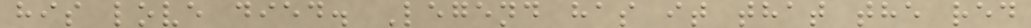his love died. Legend has it that the red
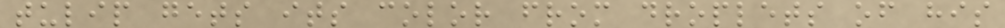tulip gets its color from droplets of his
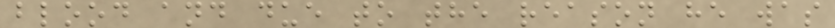blood and due to the reason he was
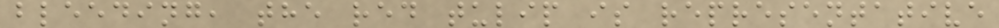bleeding, the red tulip is representative
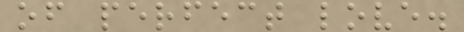of perfect love.
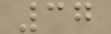37
